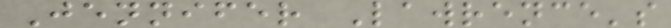Jennifer Lawrence's
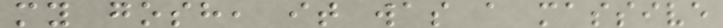my gosh, it was a massive
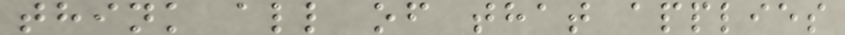think all of that applies
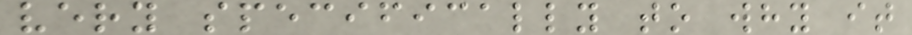very specifically to why it
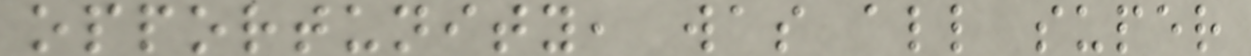opportunity, was all super
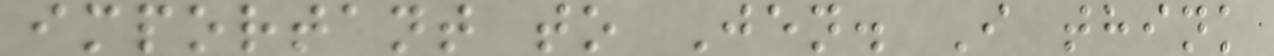important to Jen. I think
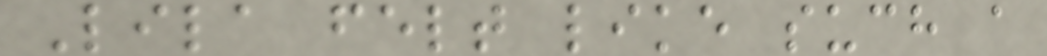Lila felt like such a
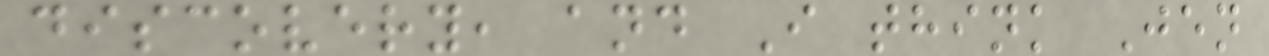discovery, and I think Jen
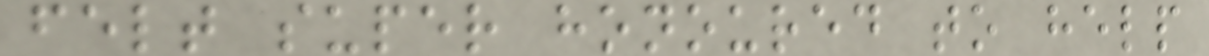felt super honoured to help
